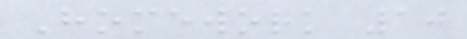Homework 10
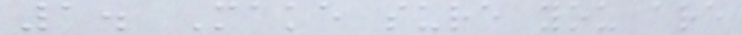1. Make sure you are
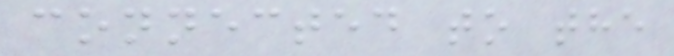connected to the
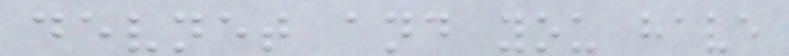devnet and you have
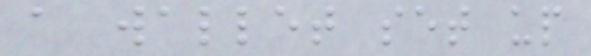a wallet set up
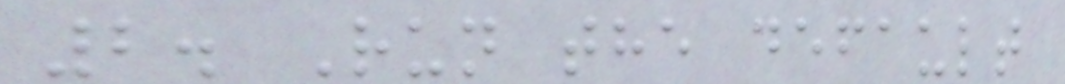2. Run the default
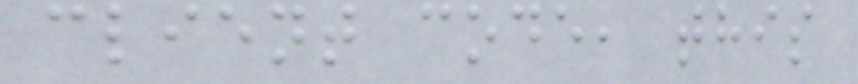client code, this
